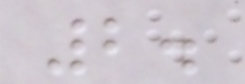2.
